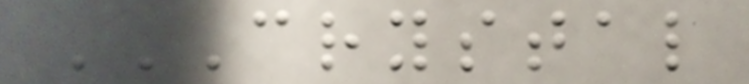CRYSTAL
